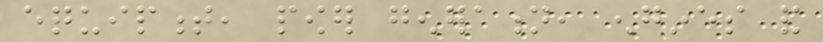equipment, power generation, engines and
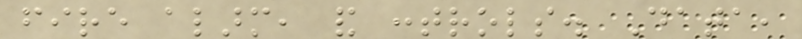fire alarm, and controls. Data,
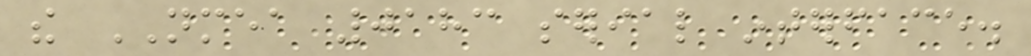the NMEA 0183 serial interface.
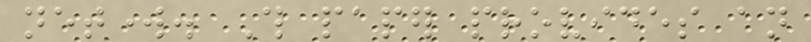network. This paper provides an
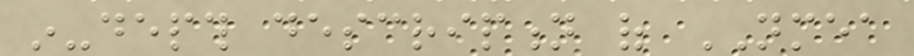in-depth description of NMEA
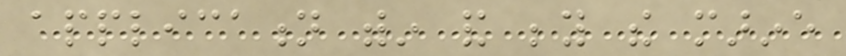application within and beyond the marine
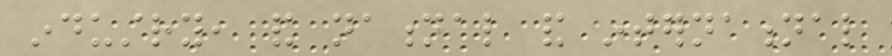industry, and national and international
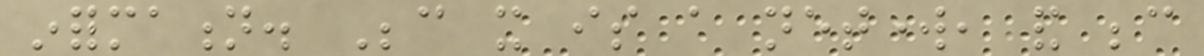information. Because it is a network, and because
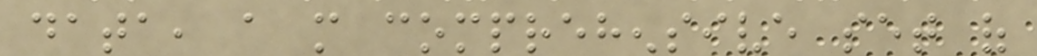data, a more comprehensive set of
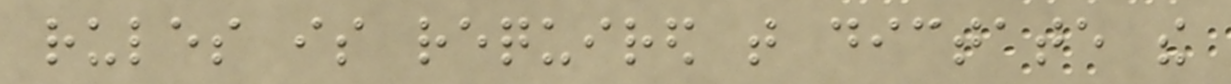rules is required that dictate the
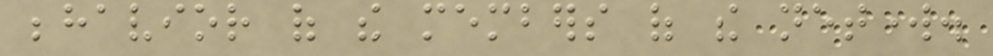behavior of the members of the network.
